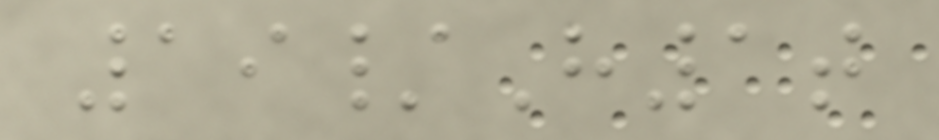19/H1t
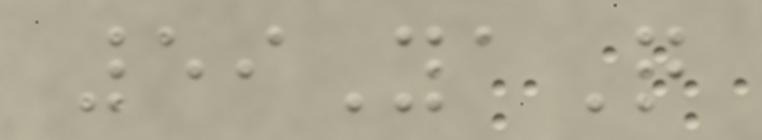59YaQ
